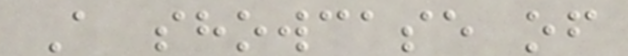A showcase of
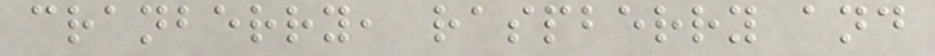cranberry, raspberry and
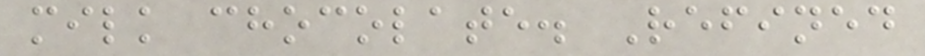milk chocolate. Refined
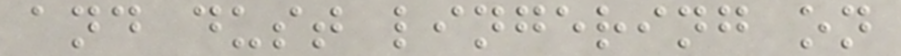and dust lingering on
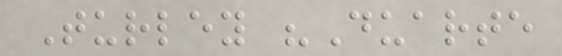Turley "Duarte
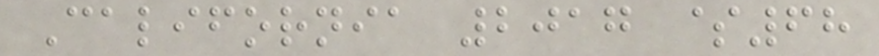California 2017 $68
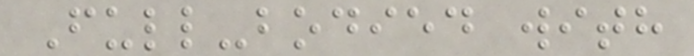Full-bodied with
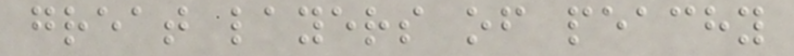great layers of peachy
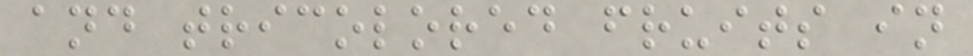and tricolored fruits in
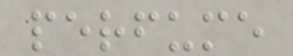perfume
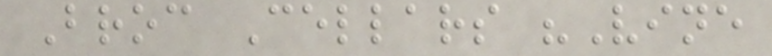Broc Cellars "Vine
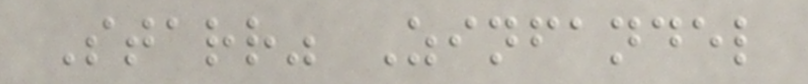Starr" Zinfandel
